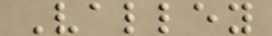Valley
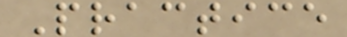Practice
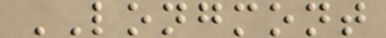LONGMONT
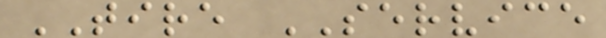TIRE SERVICE
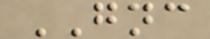GNC
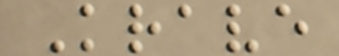Krave
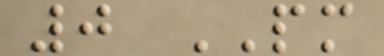0 PM
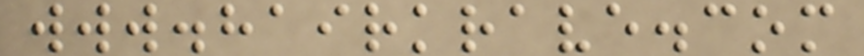www.hairkrave.com
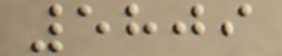5809
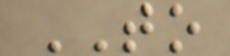TO
